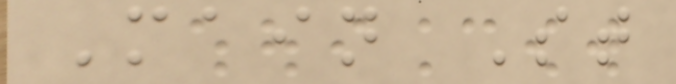Main St
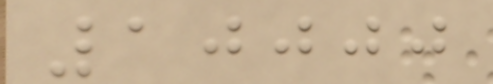10000
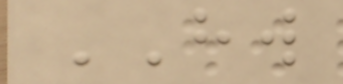HW
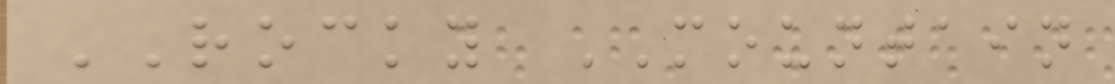ROCKY MOUNTAIN
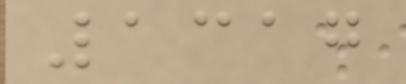1317
